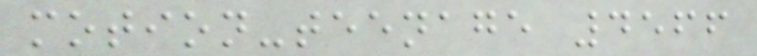motion-teenage 4566
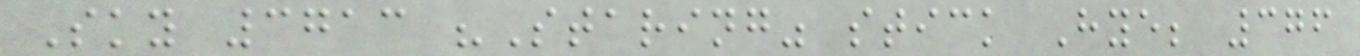Sky 3713 "Staring" stick Hye; 376
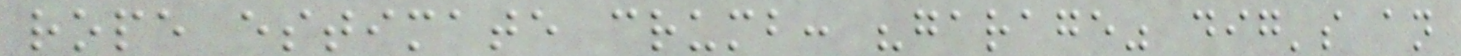rope estimate crumb: "garage" dig's an
